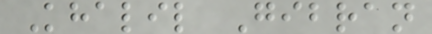Khalil Gibran
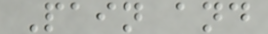Pain and
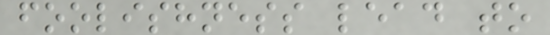foolishness lead to
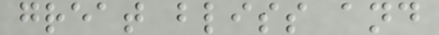great bliss and
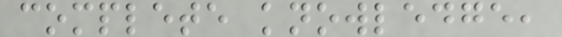complete knowledge,
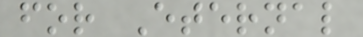for Eternal
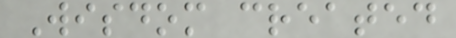Wisdom created
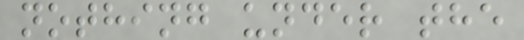nothing under the
